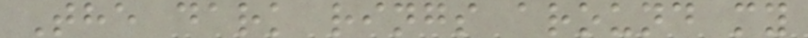The dark rings around my
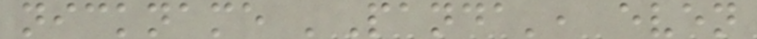nickname 'Panda', even
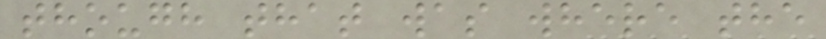though that was where the
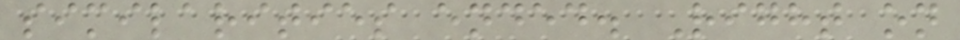similarities ended. Right on
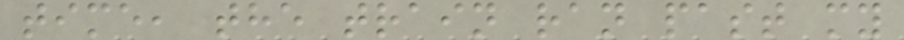time, the train ran past my
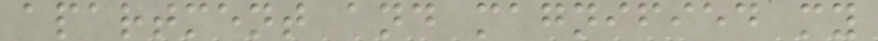apartment and magnified my
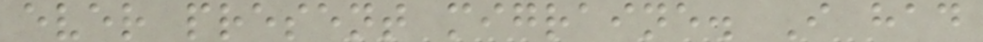ever present migraine. I had
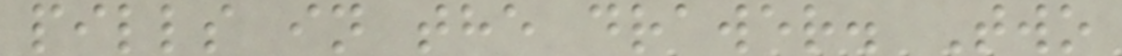pills in the drawer. Two
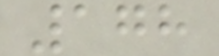178
